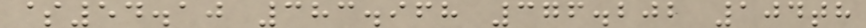$54.10 383.968 376.202 104th
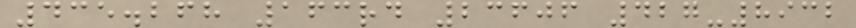435.268 163rd 23606 427-8932
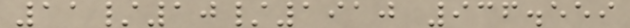11/10/1910 936.559
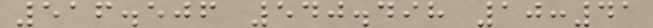516.506 540.498 10:41
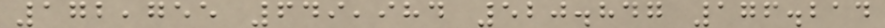172,755 649,984 520.847 176.214
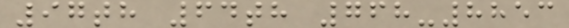97th 64th 768-8853
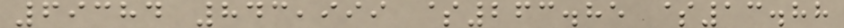69384 843,999 $263.85 $13.88
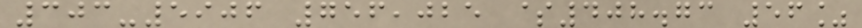303-5906 756,025 $408.73 56%
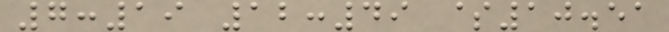7:19 12:49 $10.51
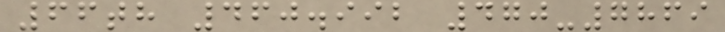66th 460.992 470-7869
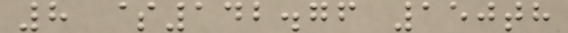8 $142.76 150th
